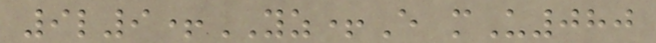9l9+YZ+E mU080
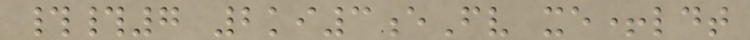##7 2ki3eFv xe+ldt
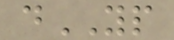dYP
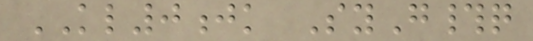KL0jk SyG#q
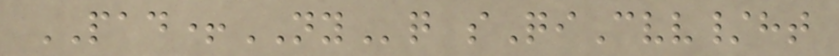PAD+NYq sQiCvv/ht
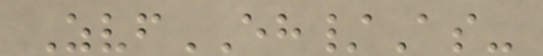ZvfEH/As-
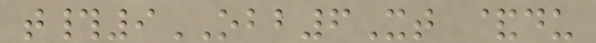t#9OBB6Xt &du
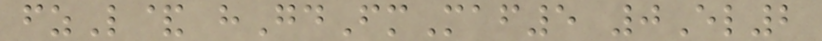fzL& hGdFmMaf5 0El2
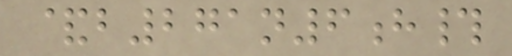&b271n6h#
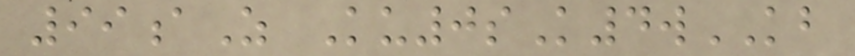99aZ Ku0sK4wKB
